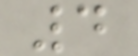4
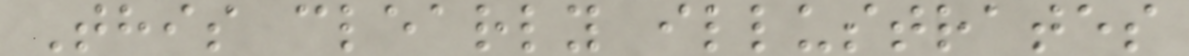This clearly illustrates
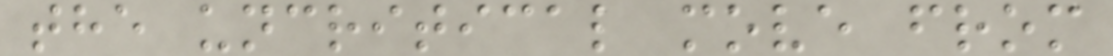the uncritical move from
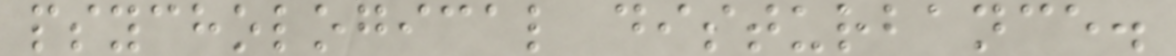psychological disturbance.
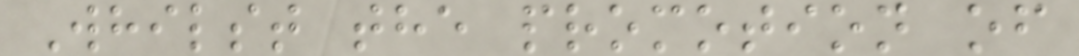Whilst the promotion of
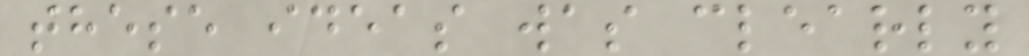these ideas was clearly
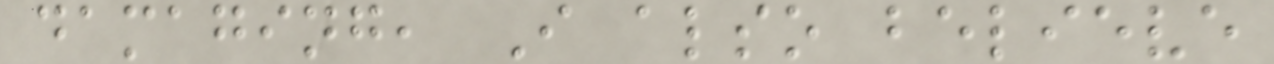damaging, I also believe
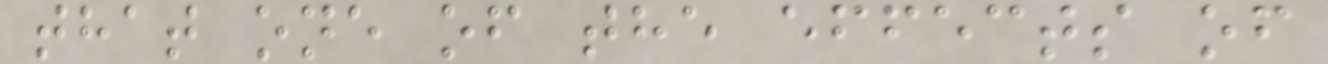that one of the effects of
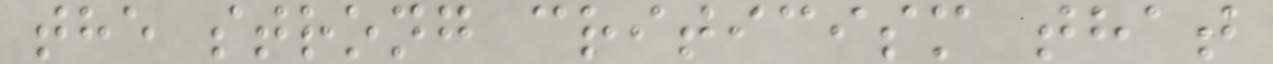the strong criticism that
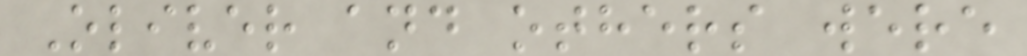Oliver and others were
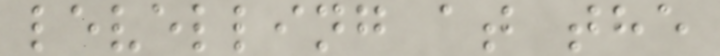levelling at the
